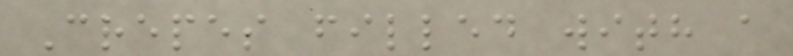Crepes filled with a
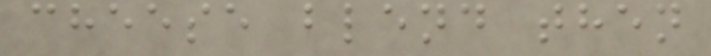cheese blend then
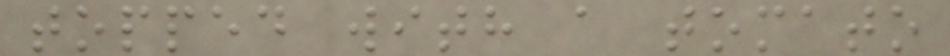topped with a tomato
